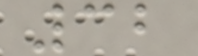32
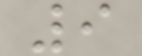9
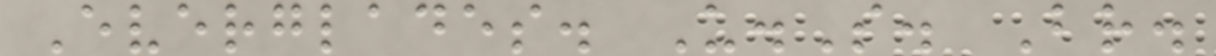Everglades. U.S. Br.
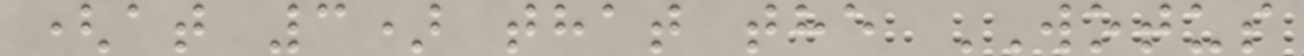(at 3) that the WOTUS
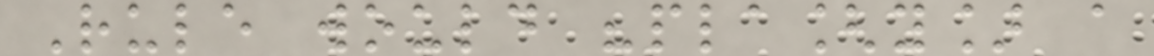Rule would "pla[y] a
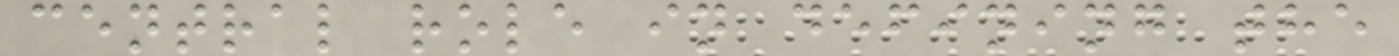central role in defining the
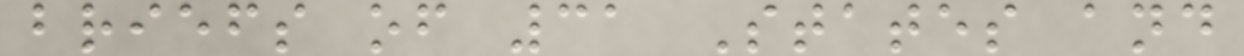briefs of 31 States and
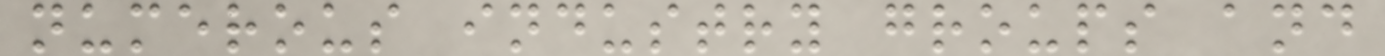numerous industry groups and
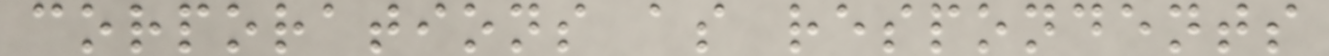corporations as respondents
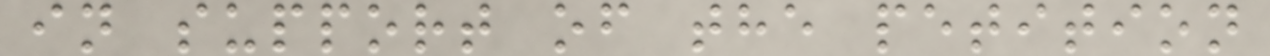in support of the petition
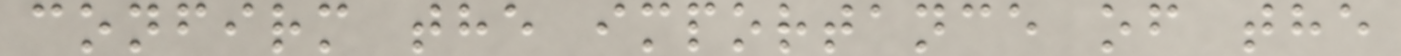confirm the importance of the
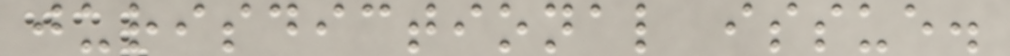jurisdictional issue.
